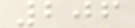206
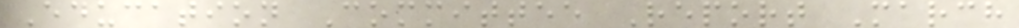Education Committee Report March
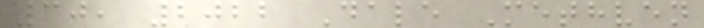30, 2022 Dale Methven
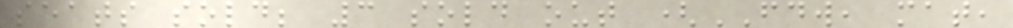seats sold; 3 sold out (FDW, mat,
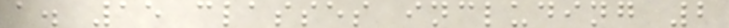a. 15 classes including 2
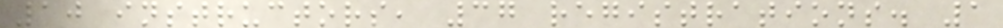10 instructors, 37 registrations. 1
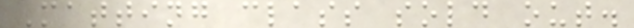Matting class sold out.
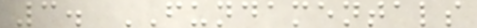3. FUNDAMENTALS
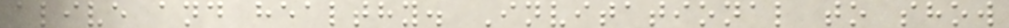alive and healthy. Invitational to show
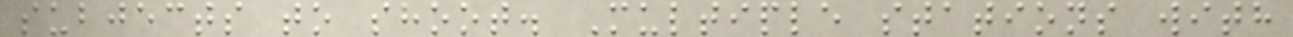subjects to shoot. Multiple stations with
